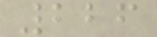226
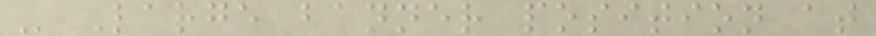- Large banner position at
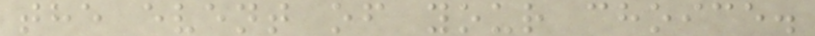the event of your choice.
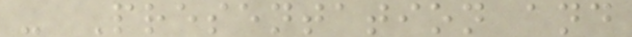- Presentation and
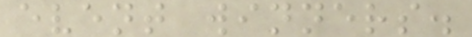event winners.
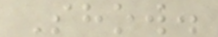Show.
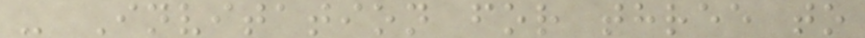- Invitation for three to
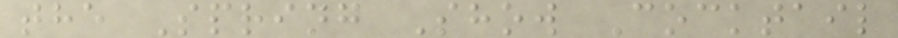the Spring Show Cocktail
